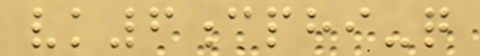vk6cphi-q
